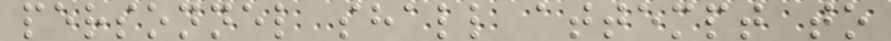personnel shall attempt to
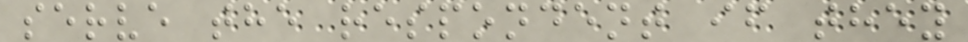serve the respondent if they
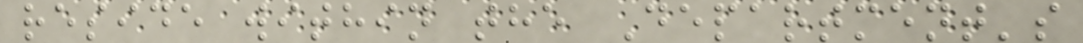reside within the Department's
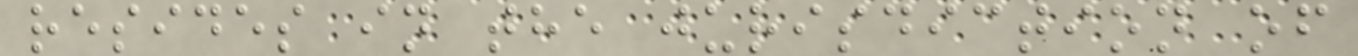resides in the jurisdiction of
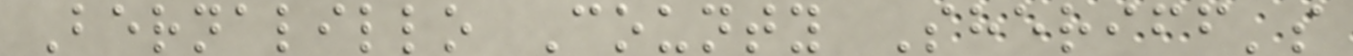Bernalillo County Sheriff's
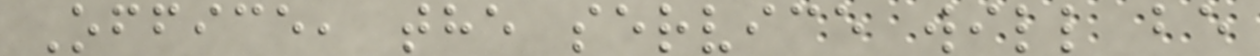Office, the service will be
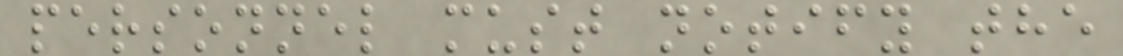personnel must notify the
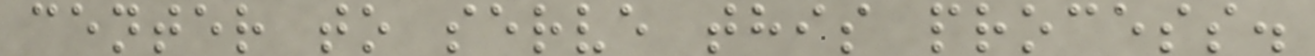center to serve this process.
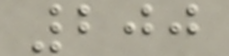200
